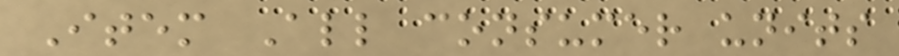Item All consumer units
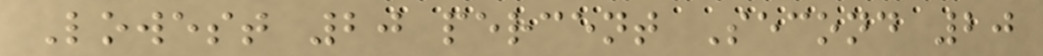Lowest 20 percent Second 20
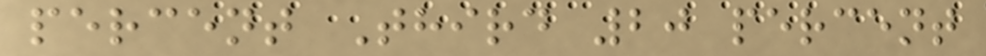percent Third 20 percent
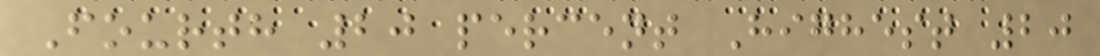Fourth 20 percent Highest 20
